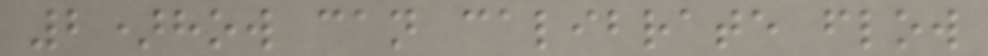2)how can calibrate flow
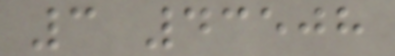3 43508
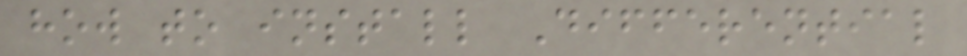how to install Differential
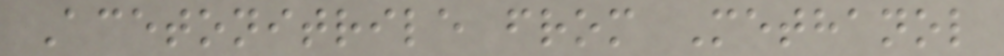Acetonitrile from Methanol
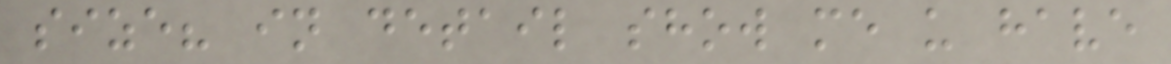size? in detail show me u have
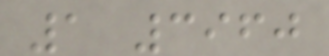1 3960
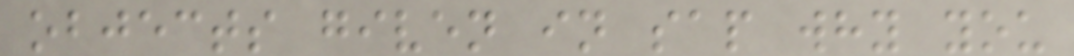objects given in sap why you
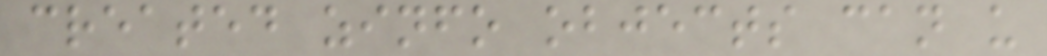created zinfo objects can u
